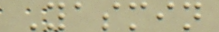Yasmin
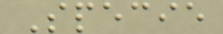Specie
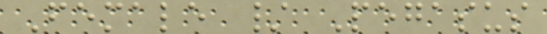Female / Pegasus
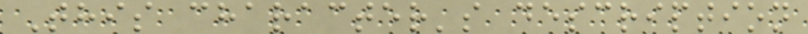This character's description
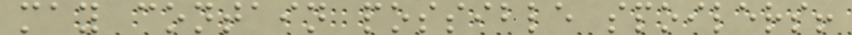may contain possible spoilers!
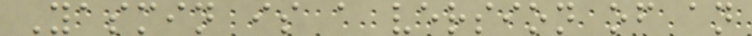Yasmin is a version of an
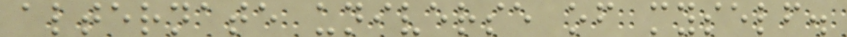alternate universe of myself.
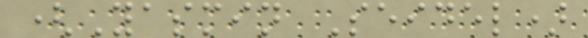(Yasmin Seidel)
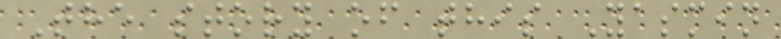The story of this Yasmin
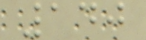140
